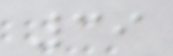39
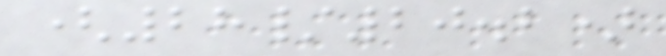(28/20.2)
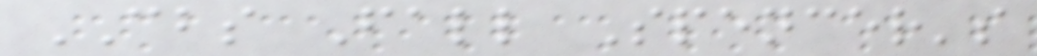CBS Fall Spencer's
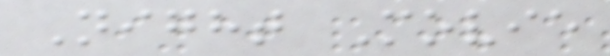Night Movie
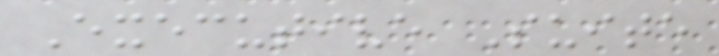Executive Suite
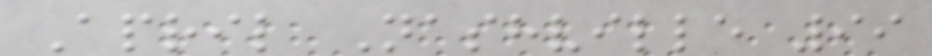April Nashville 99
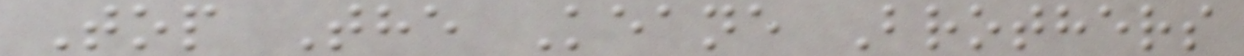Top The Keane Brothers
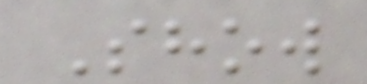Show
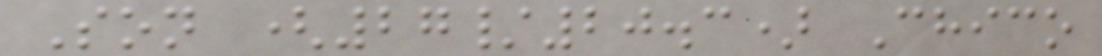Son (27/20.3) Chico
